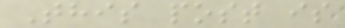This post is
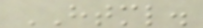HTML.
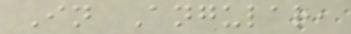In Angular,
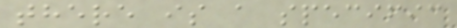there is a specific
